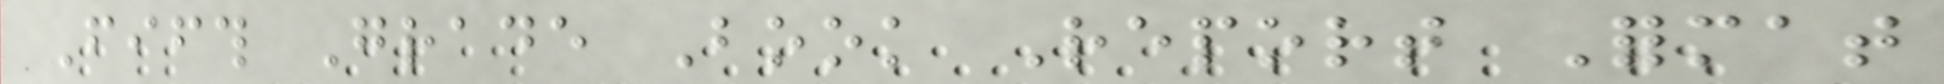Fifth Grade Book Report Format
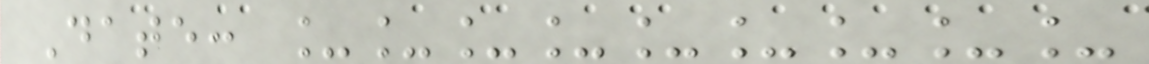Date: _________
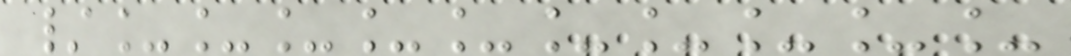/__________
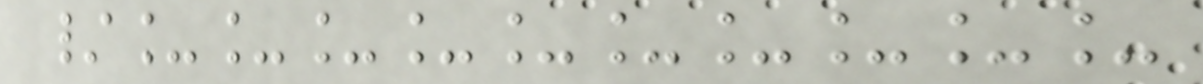/__________
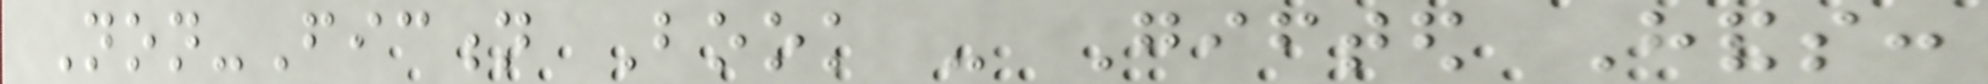Non-Fiction Book - Gifted Hands:
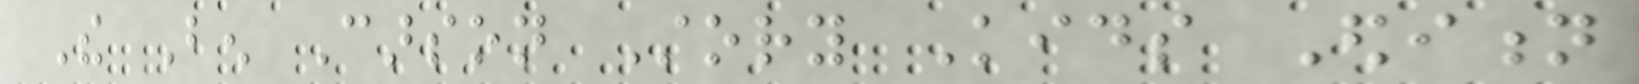The Ben Carson Story Kids Edition
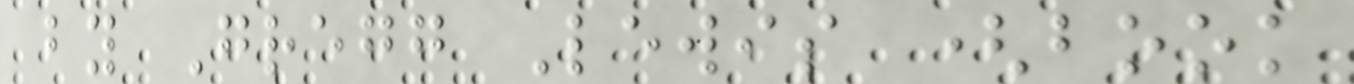by Gregg Lewis (book
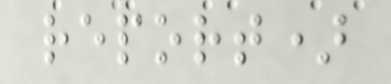report)
